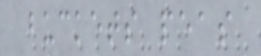buckets peas
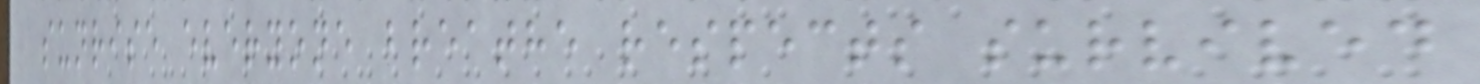sunrise everyone breathe respects survived
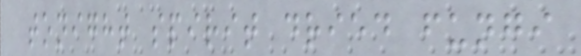tonight spirit dried fungi
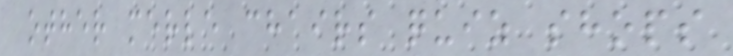other merle chairs quiz shops
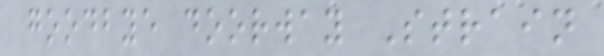goodbye doorway Strain
